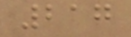217
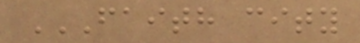FAITH CITY
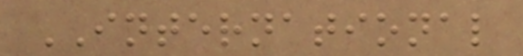INTERNATIONAL
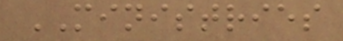MINISTRIES
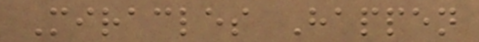Miracles Happen
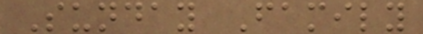Sunday Family
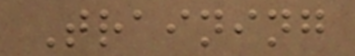Training
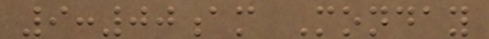9:00am Monday
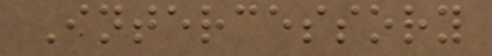Intercessory
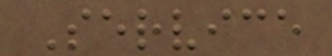Service
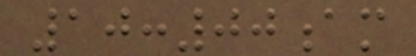10:00am
